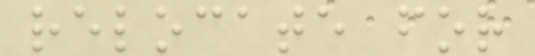relocate for
